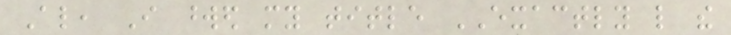Also, I worded my title EXACTLY like the
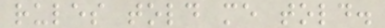rules told me told.
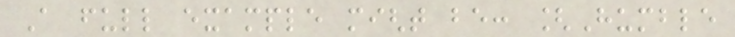A full example might be: [Humble
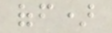off)
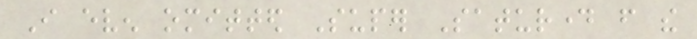I even omitted Super Saturday from the
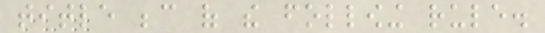title because of the following rule.
